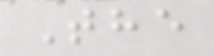The
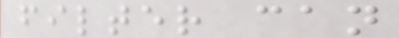filter can
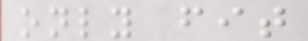only fit
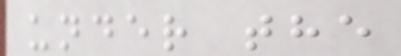under the
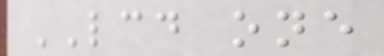LCD one
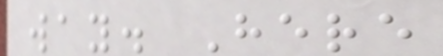way. Here
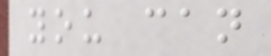you can
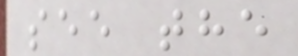see the
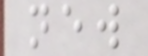new
